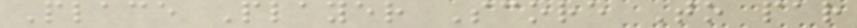Place Player Score To par
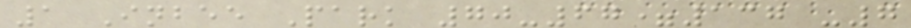1 Inbee Park 70-67=137 -7
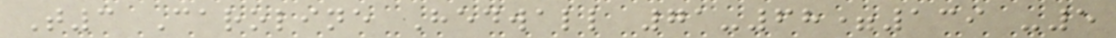T3 Caroline Hedwall 71-68=139 -5
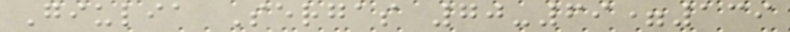Giulia Sergas 70-69=139
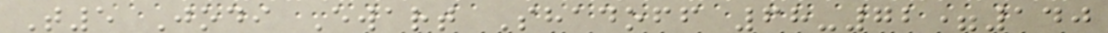T5 Jodi Ewart Shadoff 68-72=140
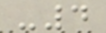-4
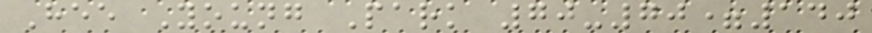Hee Young Park 70-70=140
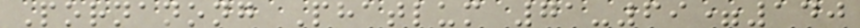Pornanong Phatlum 71-69=140
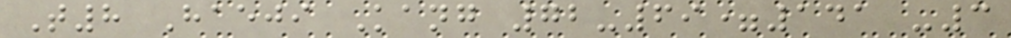T8 Haeji Kang 72-69=141 -3
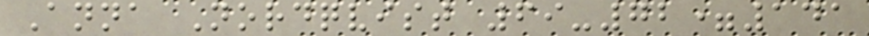Anna Nordqvist 69-72=141
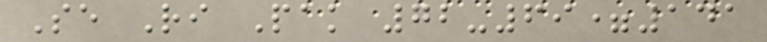Se Ri Pak 72-69=141
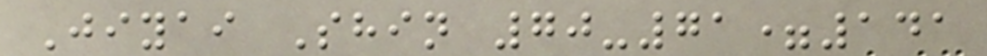Jiyai Shin 70-71=141
